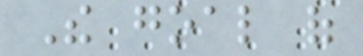The goal of
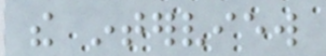the interview
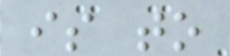is to
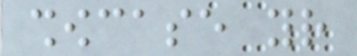showcase your
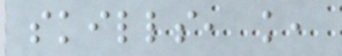skills, knowledge,
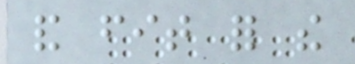and fit for the
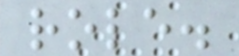role.
